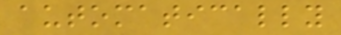automatically
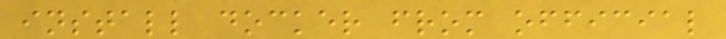install docker from official
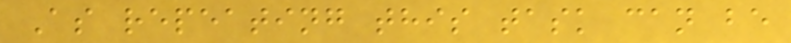As repeating this task can be
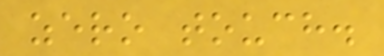zero touch.
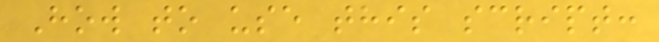How to use this script:
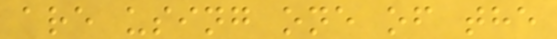are using one of the
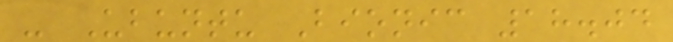- Ubuntu Bionic 18.04
